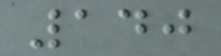140
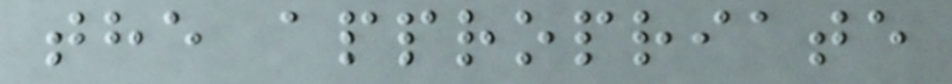the appropriate
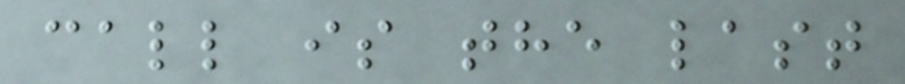call is the last
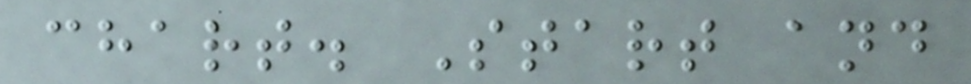chart. Start and
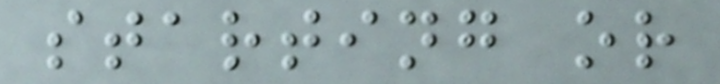starting or
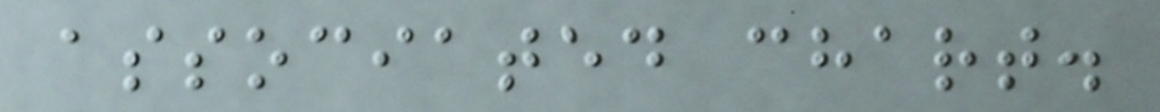associated chart.
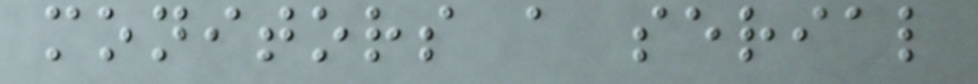monitors a serial
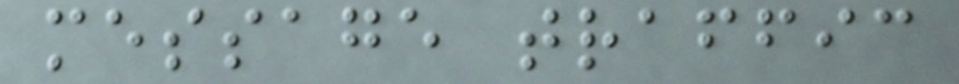message traffic
